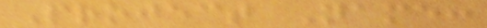Project Name:
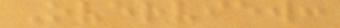Overview:
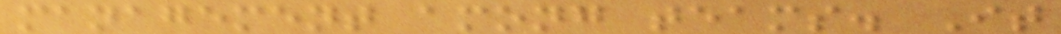management among teams. It
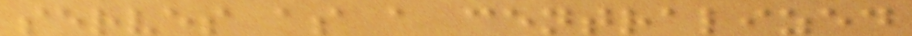serves as a centralized
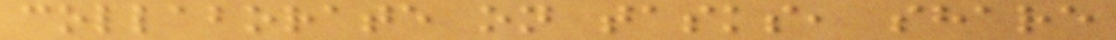collaborate on tasks, share
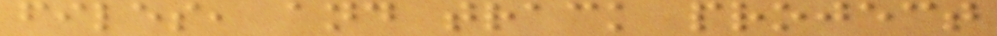files, and track project
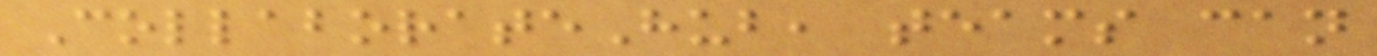CollaborateHub, teams can
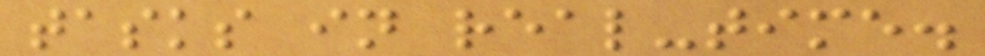tasks in real-time.
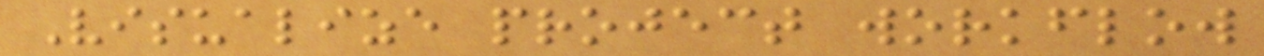Visualize project workflow
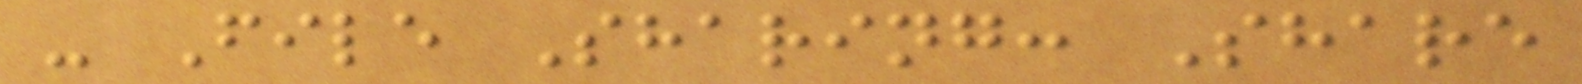- File Sharing: Share
